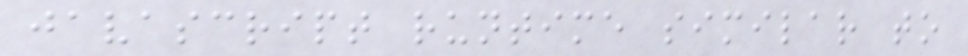javascript runtime similar to
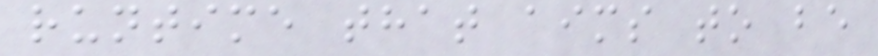runtime that aims to be
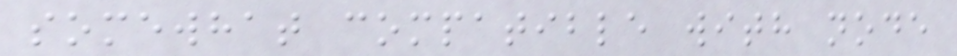somewhat compatible with node
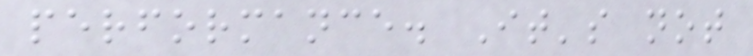performance. It's not
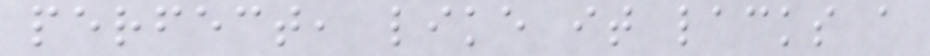perfect, like it lacks a
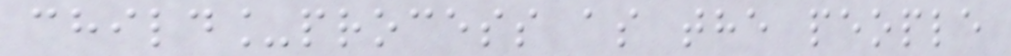child_process as the people
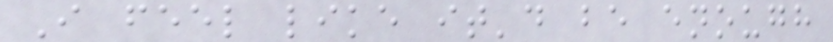I feel like it'd be enough
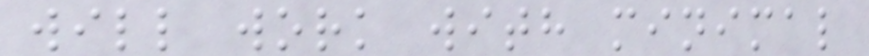will work with minimal
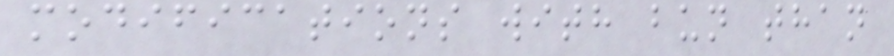modifications with bun than
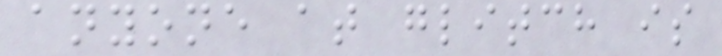anyone at glitch is
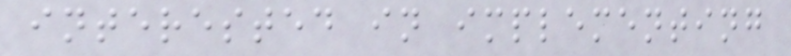interested in implementing
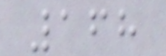168
